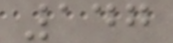147
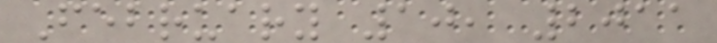February 10, 2011
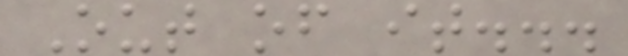Out of it...
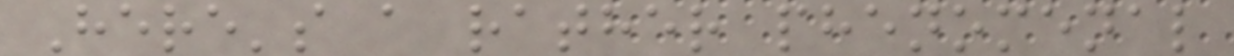Here's a rather phenomenal
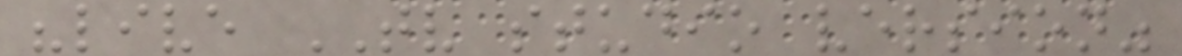"live TV studio version"
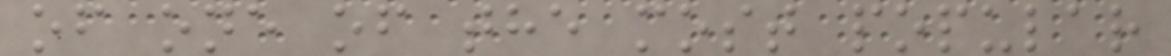of one of the most popular
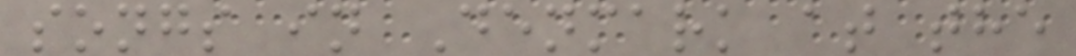songs in Denmark at the
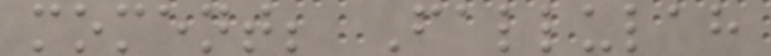moment; Fallulah
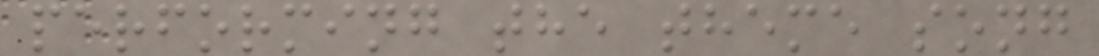performing the theme song
